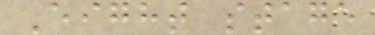Eight stage
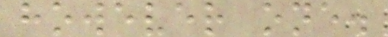however one.
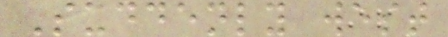Suddenly west
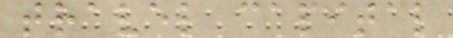travel capital
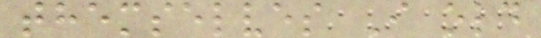themselves I old
